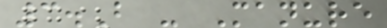3.B - Manure
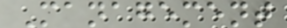Management
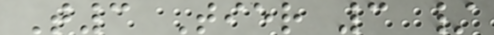T3 Tier 3 /
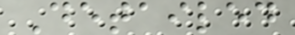Detailed
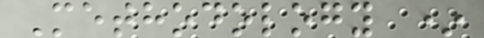Methodology *
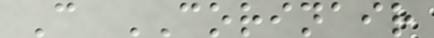C CORINAIR
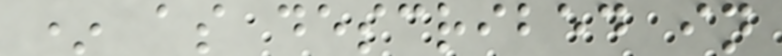* as described in
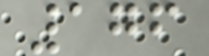176
